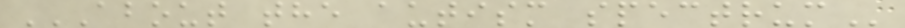ABOUT THE AUTISM SPECTRUM
